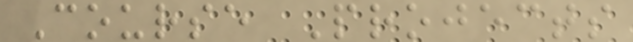Course Projects
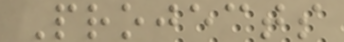Projects
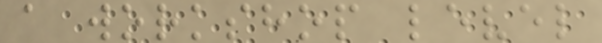a workshop level
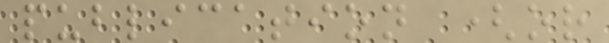publication (or
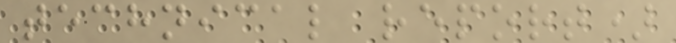technical report)
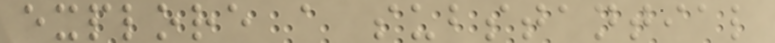explore a substantial
